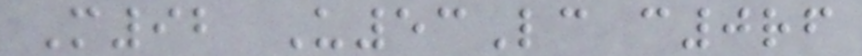M92 U53Lc c0rf
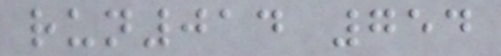run014 754
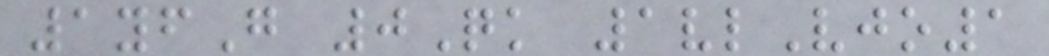1yfG 0Qk 1vlVjo1
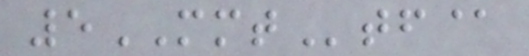5MMTtf@
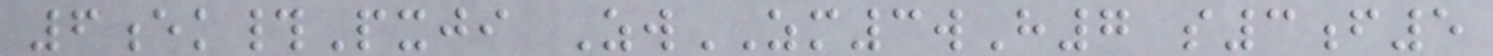6ek#Pxji ZwZM3wH7 s3f5
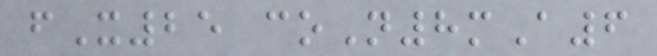fX25 coN8mA6
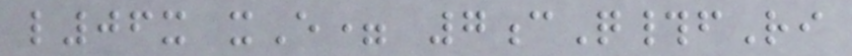l06x xE= 7cQ#fRi
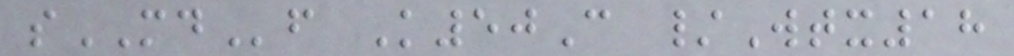sMDf K50C /Wtx18
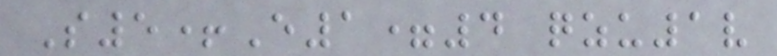S5+E1=4 qzu1v
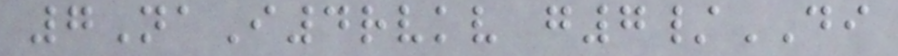7NaI4rvkv g7/DI
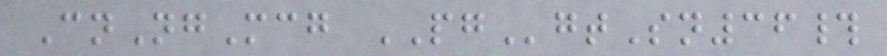CnNgMcg PGgtSn36#
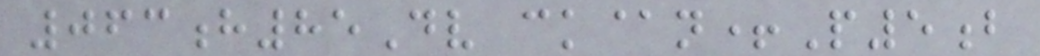063h85Dv ck@n+P5b
